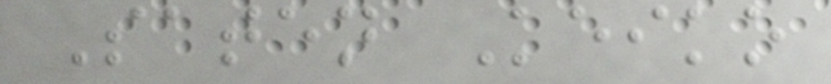Saten Keiko
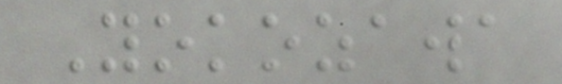Yokozawa
